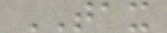TAX
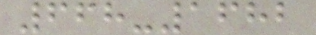668-1682
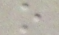o
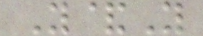Y&Y
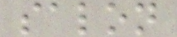salon
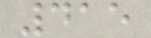415
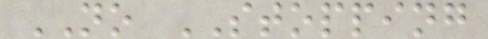NO STOPPING
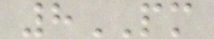8PM
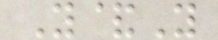Y&Y
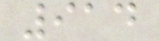914
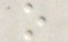o
